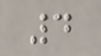4
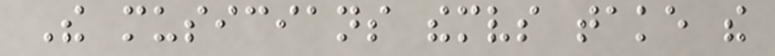The musicians themselves take the
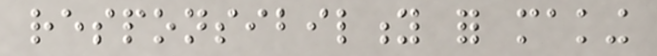responsibility for making
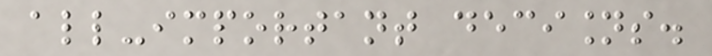all-important decisions.
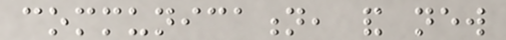communication, and new
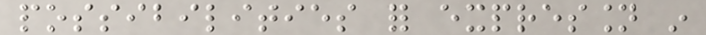possibilities for expression in
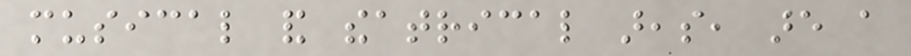musical and theatrical areas, are a
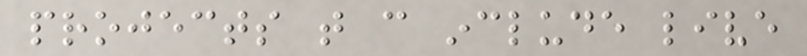projects that can include live
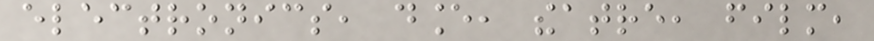electronics, dance, theatre, film,
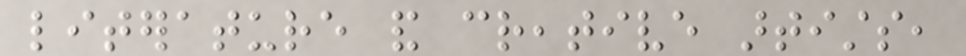literature and creative artists,
